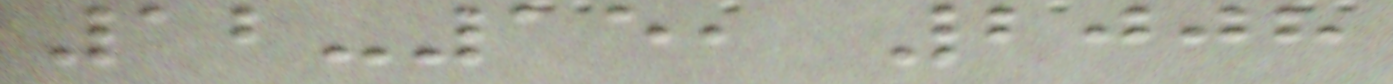12-15, 2008
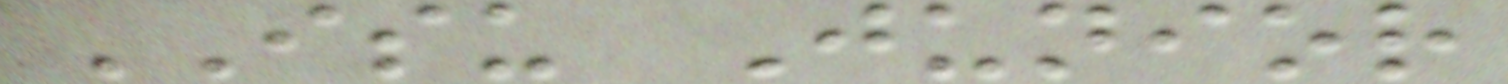ISU Junior
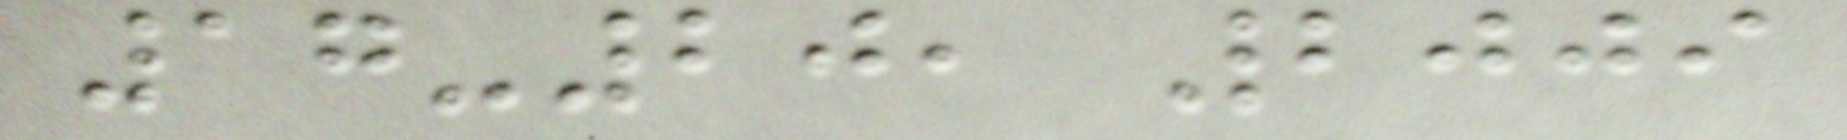17-20, 2009
